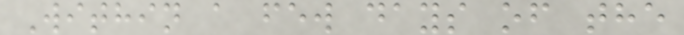Within a few days of the
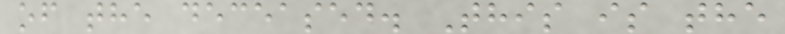of the deceased. This is the
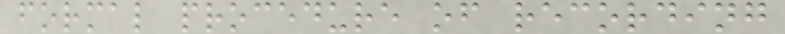formal procedure of recording
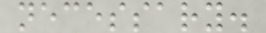necessary.
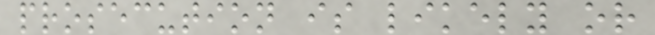prosecution is likely or
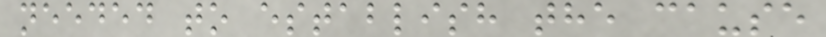needed to establish the cause
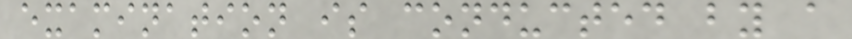examination is conducted by a
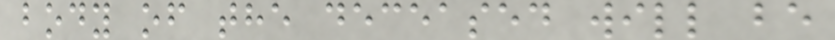body of the deceased will be
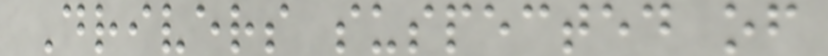Drivers suspected of
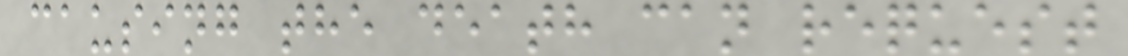causing the death can request
